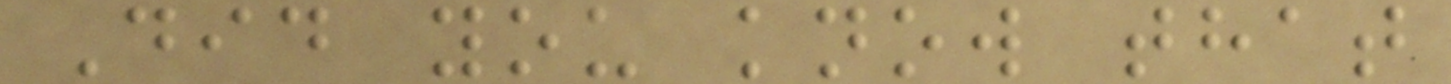Did you know that
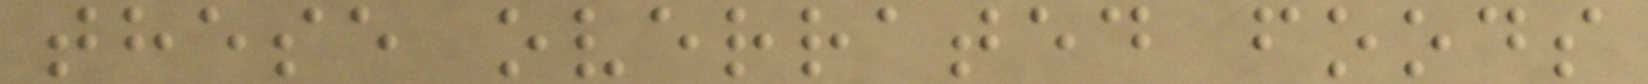these overrated foods
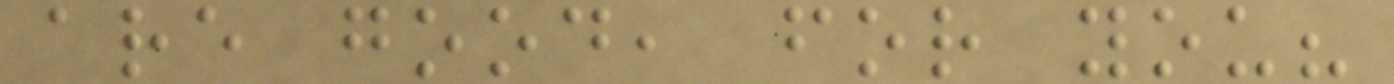are good, for you?
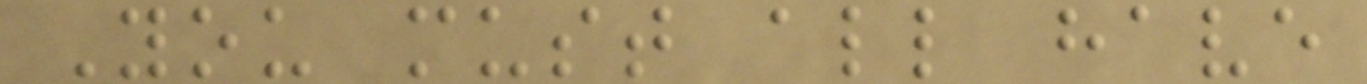You must all have
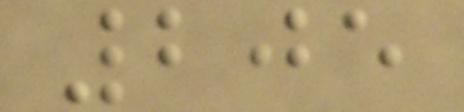205
